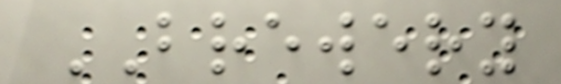BREWERY
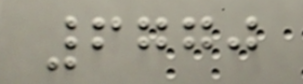6770
